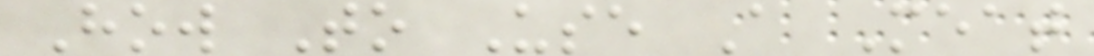How To Use A Meat
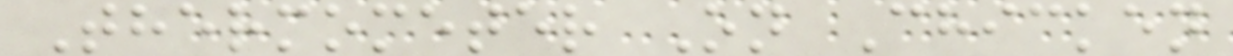Thermometer On Chicken
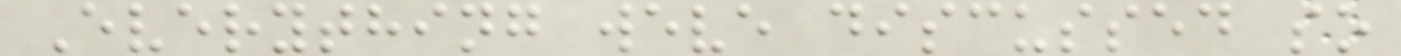Everything weve discussed so
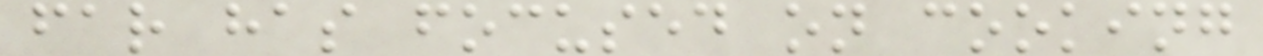far has focused on cooking
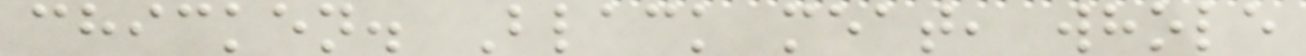chicken. Black meat, whole
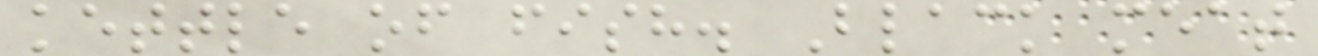kettle of fish. Black meat
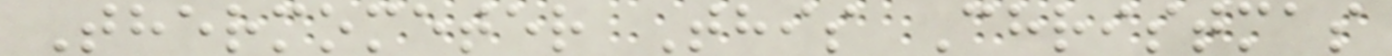Thermometer This Christmas
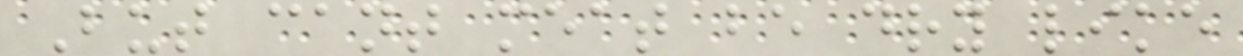But cant meat be dry like
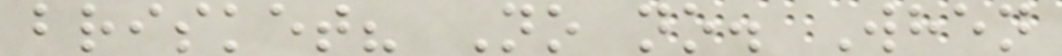brisket? No no. When
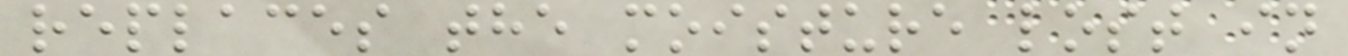replaces the moisture lost in
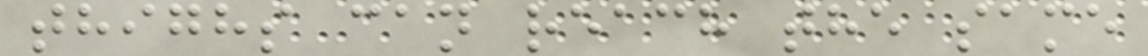thighs can reach the same
